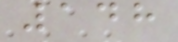148
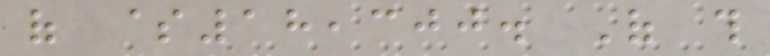of $18,300. Of this
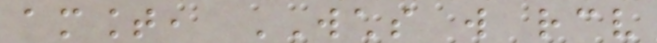amount, WCHS will receive
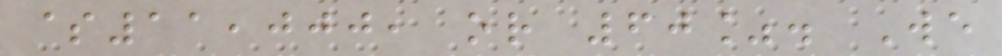$11,000, or 60%. We
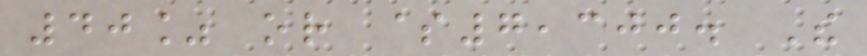40% or $7,300. The
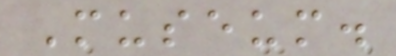Museum.
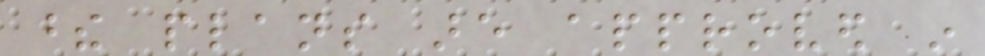these plans are approved in
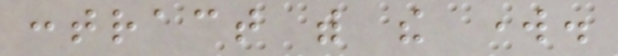contract with the work.
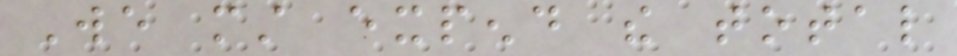We must expend the total
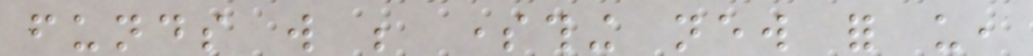funds will be something new for us,
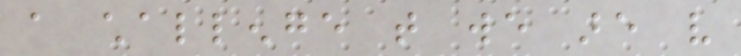a challenge that we are very
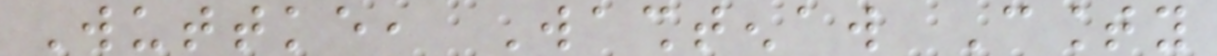Wuttke, Washtenaw County
